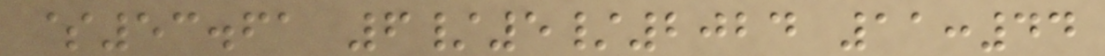$53.61 6/5/2024 11:44
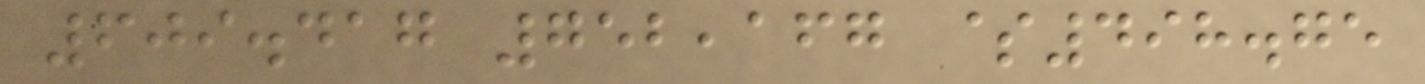609.417 752,167 $498.75
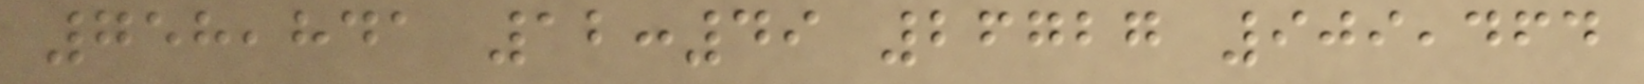758,841 12:49 26727 909,464
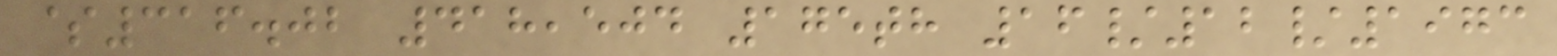$316.02 418,504 175th 16/12/1973
